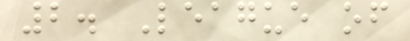2. League of
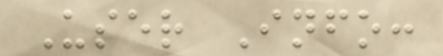User Info:
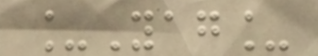_Yag_
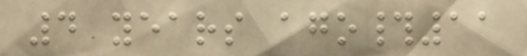4 years ago#11
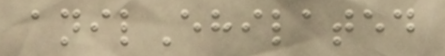anilEhilated
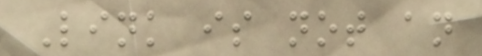Link is not an
